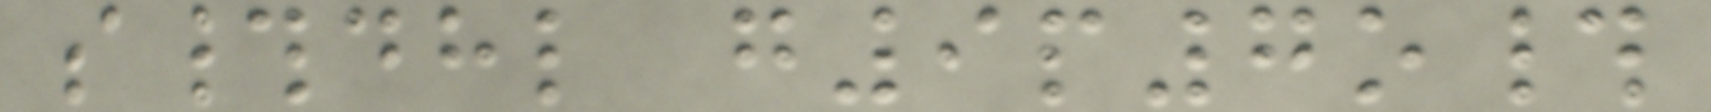s#dhl g9p7o#
